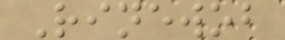Rinewob
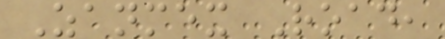Zanmex Road,
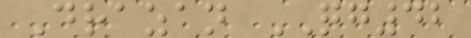Drazan QG42
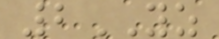2YZ
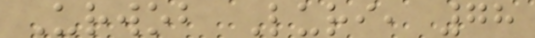Urwob Luri, 78
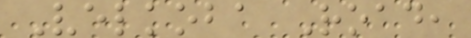Velkoba Road,
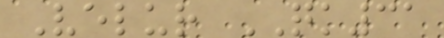Velur QK31
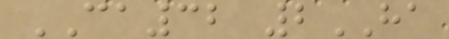CA32 2HA
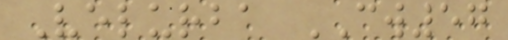Velurba CW57
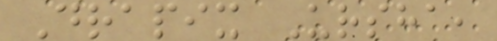Drapix Ursha,
